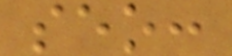seo:
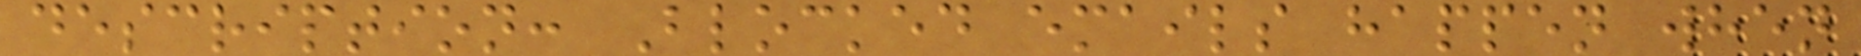description: Blocked emails happen when
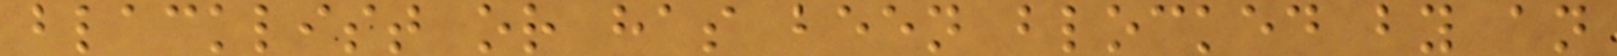blacklist or has been blocked by an
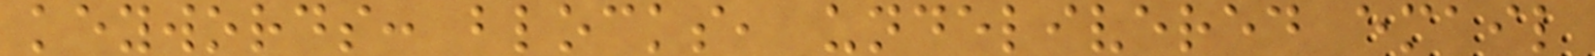keywords: blocks, undelivered email
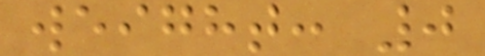weight: 0
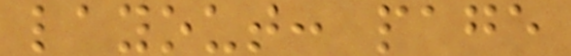layout: page
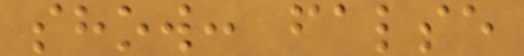show: false
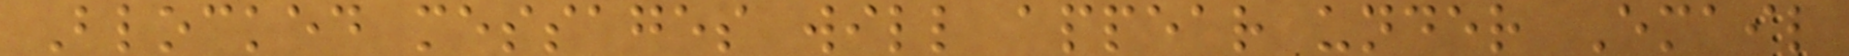Blocked messages will appear under Email
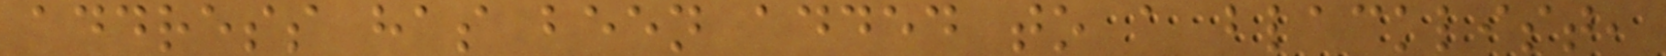address has been added to a blacklist,
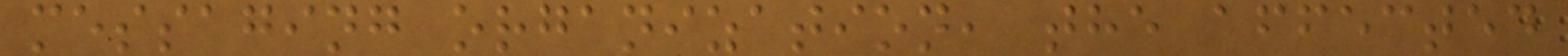messaging organization, the affected
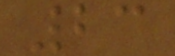23
